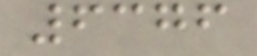6376
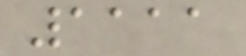1111
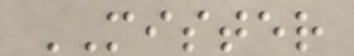MISTER
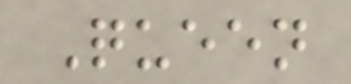Queen
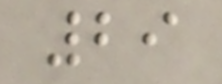29
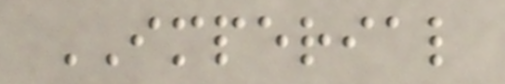IMPERIAL
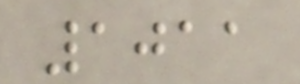1011
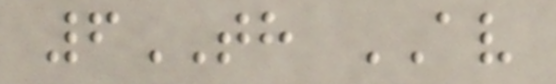6TH AV
